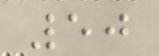50
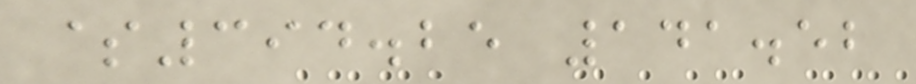$394.25 141.52
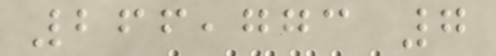266,773 7
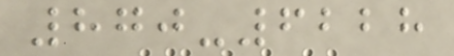870-6228
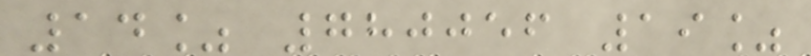14% 780056 19%
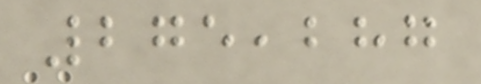275,287
